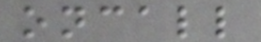oncall
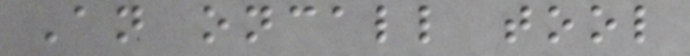An oncall tool
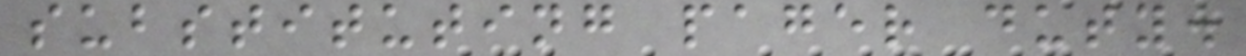substituting pager duty.
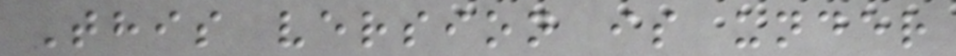This version is under
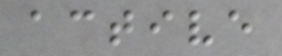active
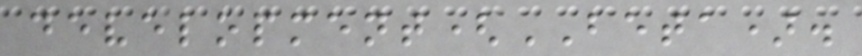development(BETA).
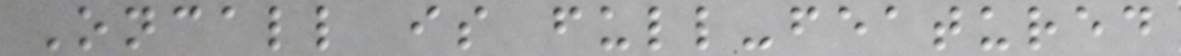Oncall is full-featured
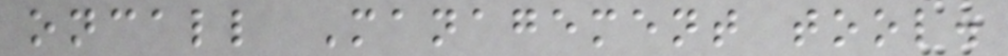oncall Management tool.
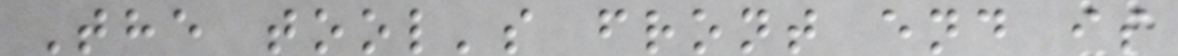The tool's front end is
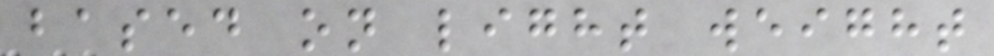based on light weight
